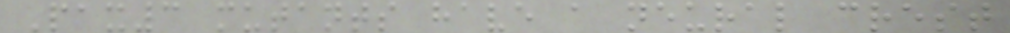Pax3 mutants have a neural crest
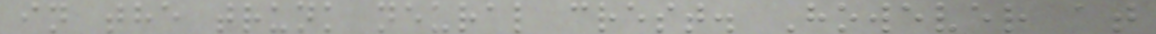in the trunk neural crest. However at
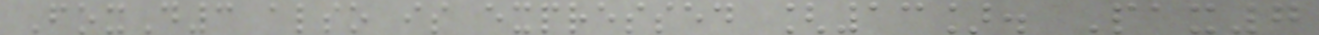FoxD3 also is expressed [13]. Pax7
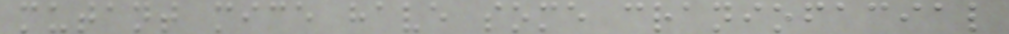mutant mice have some craniofacial
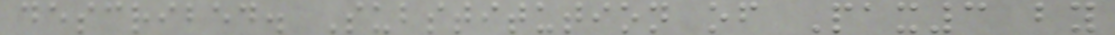described. Substitution of Pax3 by
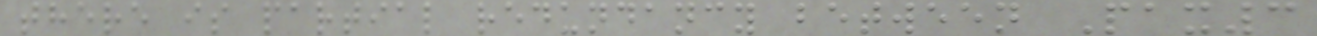there is partial redundancy between Pax3
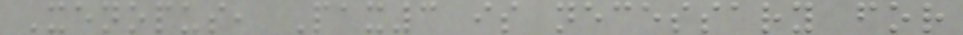Xenopus, Pax3 is necessary for
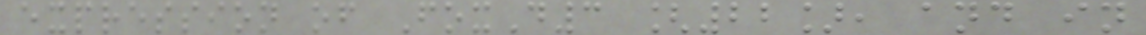expression of FoxD3 [22], and in
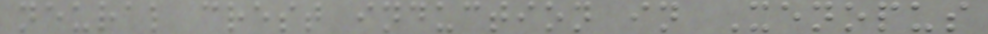neural crest induction in Xenopus
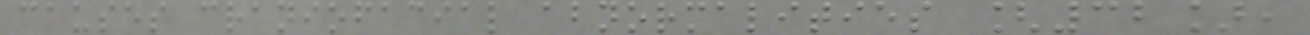causes craniofacial abnormalities [32],
